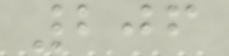206
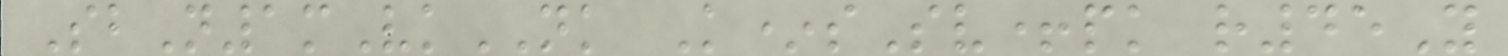SbN1mVkNK K*sSv+pk r45Y
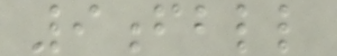9fbll
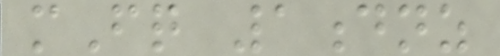mFq 1dnz
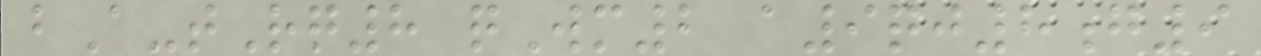bA-tRq8 qWm2 a9qj8g9
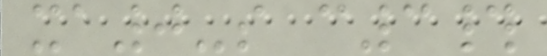xa0-s c3#
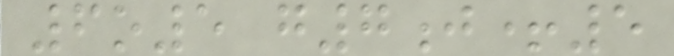6o5 g7j+5
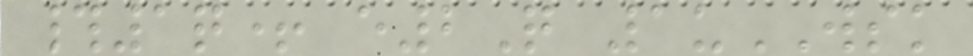#1q+ e2Q 1uWSK
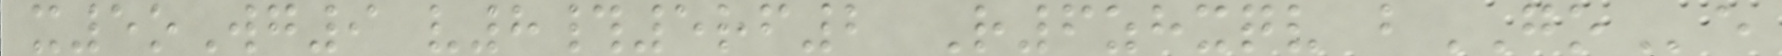x5oWg9 v8#5rf2 R6zhxqv bGOe
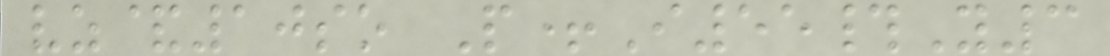vz&10so P+I55#Y3
